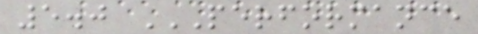5.0 PERFORMANCE
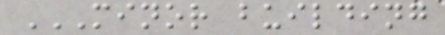MINOR BUILDING
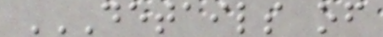DETAILS OF
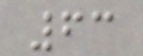63
